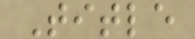Title
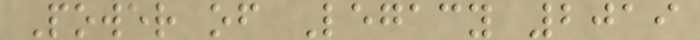Power of Legacy 2019
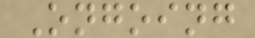Ongoing
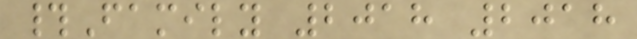#Family 2018 2018
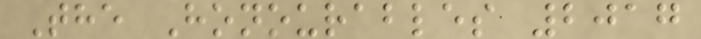The Honourables 2017
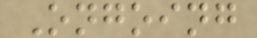Ongoing
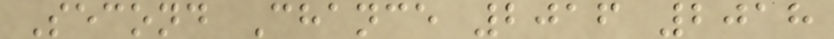Second Chance 2016 2018
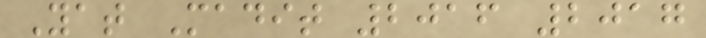Yat Madit 2016 2017
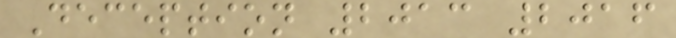Deception 2013 2016
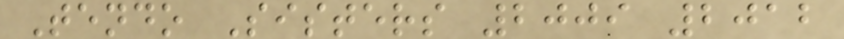Tendo Sisters 2009 2012
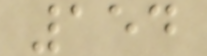154
